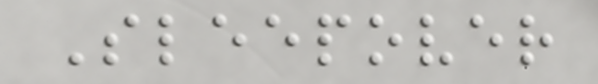Sleepover
